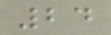24
